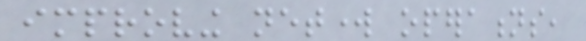improving network operations,
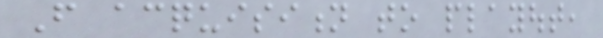From acquisition to playout,
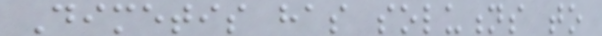Dimetis has solutions to
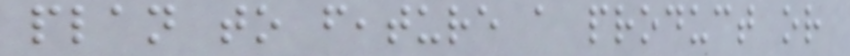plan to feature a product or
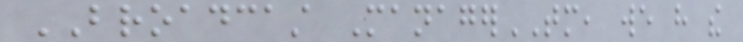BROADCAST ManagerTM, we have the
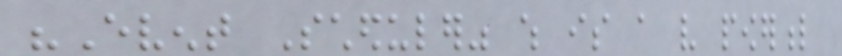"Event Scheduler" which is a very powerful
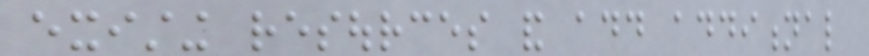existing resources and add additional
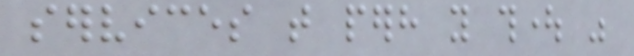services that perhaps you thought was
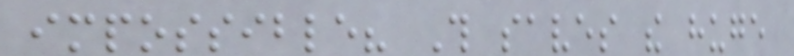impossible? This saves the huge
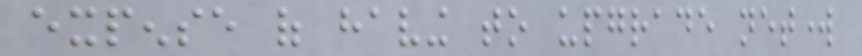expense of having to upgrade network
